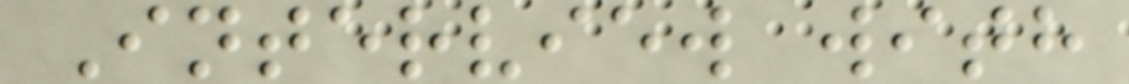Interview with
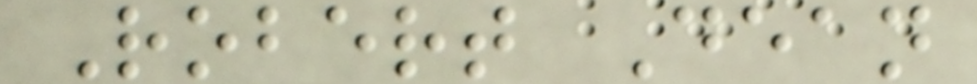Robert Dean
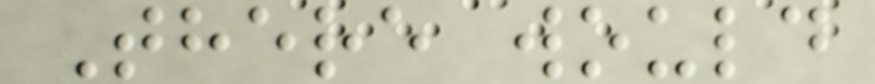There would
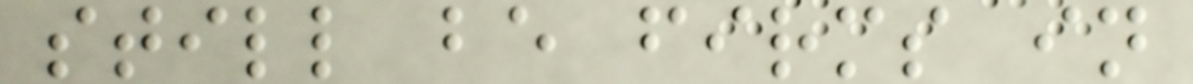still be firms in
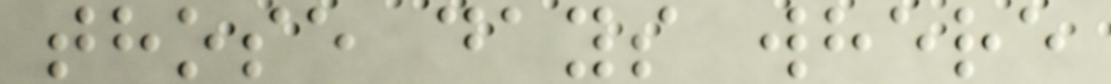those days where
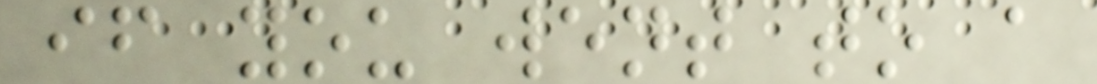if you went to a
